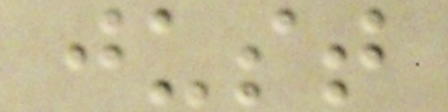just
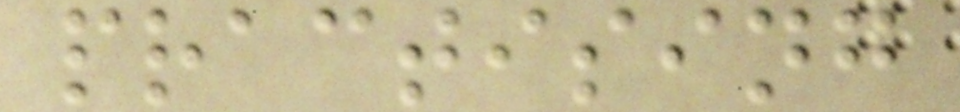practising
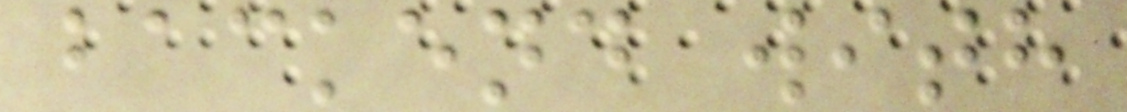backend with
